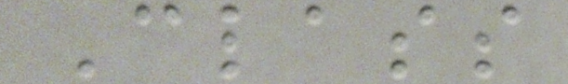Class
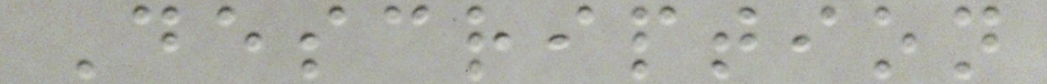Description
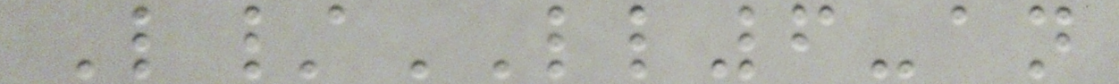L/LL6-an
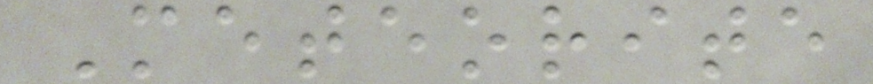Meteorite
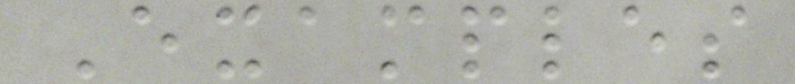Examples
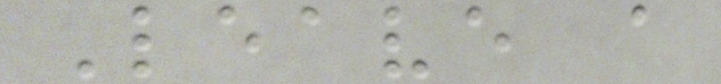Leave a
